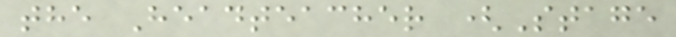the Headteacher (Stage
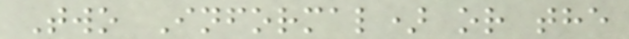Two Informal) or the
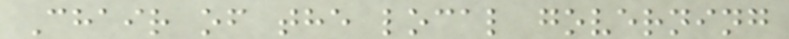Chair of the local governing
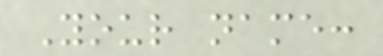Your name:
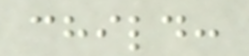child:
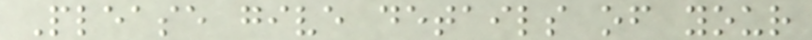Please give details of your
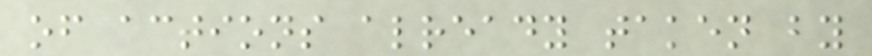of actions already taken by
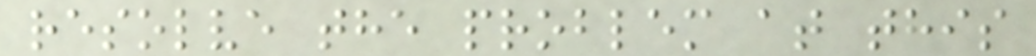resolve the problem at this
